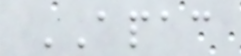APAC
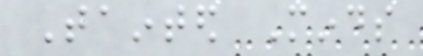Tainted Minds
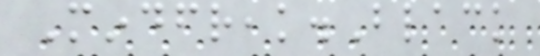Mindfreak.Black
